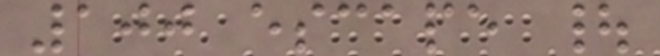100 escape |
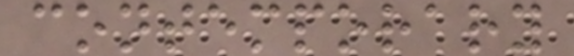contemporary
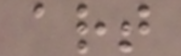art
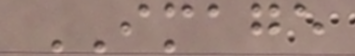IMAGE
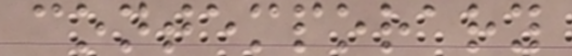contemporary
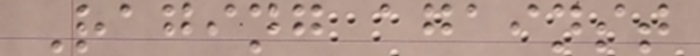Raging against
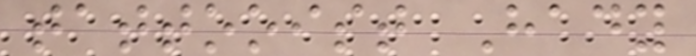tattooist Hady
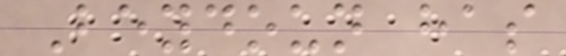Beydoun has
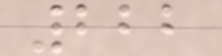222
